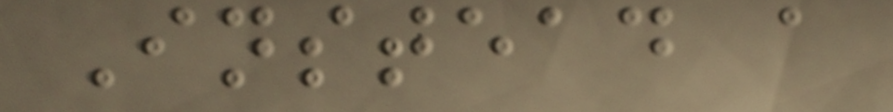Instead a
